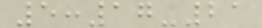5:17-21
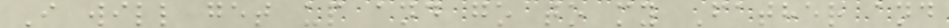I will get up and go to my Father and
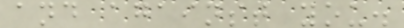and against you.
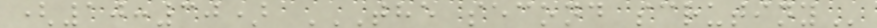(10:30) THE SECOND SCRUTINY
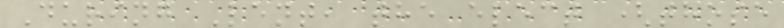During Lent, the elect (those
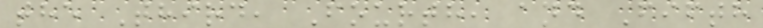the Third, Fourth, and Fifth
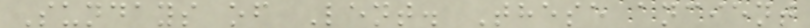Sundays of Lent. These ancient
